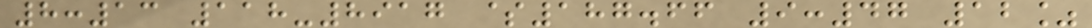8:13 118-8917 $187.66 9:47 12%
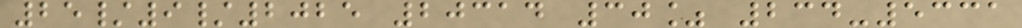25/9/2025 20314 30% 234-5331
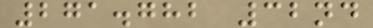271.782 32nd
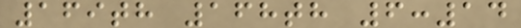169th 168th 6:14
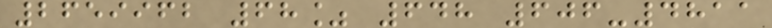2659962 68% 648 606-4811
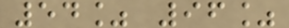54% 96%
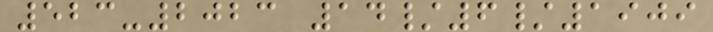523-2023 14/6/1909
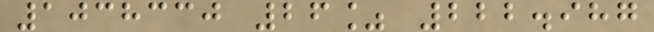1038330 26% 222.987
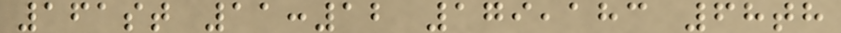161st 11:12 179,183 68th
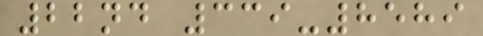22nd 339-8589
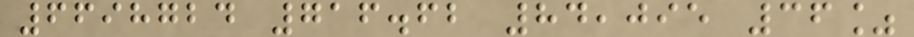6698724 716.62 84,095 36%
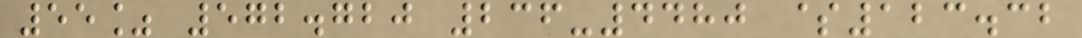55% 572.720 236-4480 $123.32
